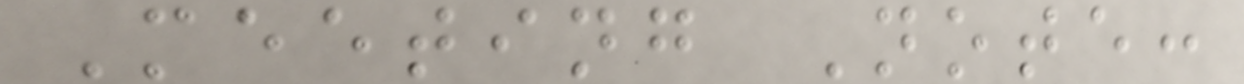Meeting Note:
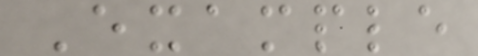Example
